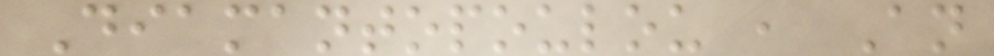Diamantopoulou , An
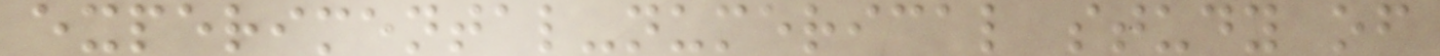experimental-numerical study of
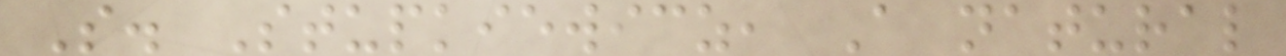S. Stupkiewicz, A natural
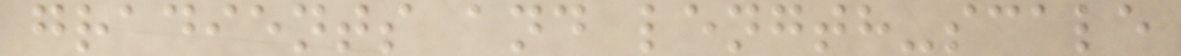gradients and length-scale
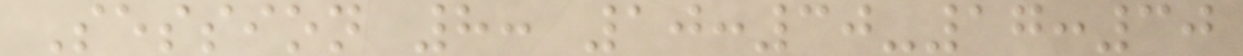Session 8: 10:30-17:30
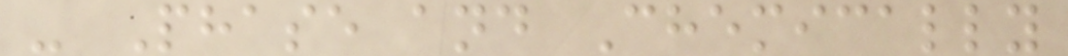- Phase and Chemically
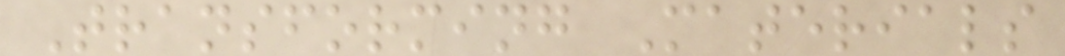Transforming Materials
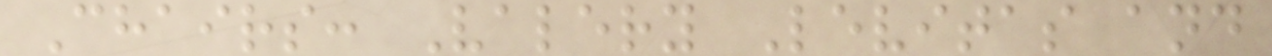Chairs: Valery Levitas and
